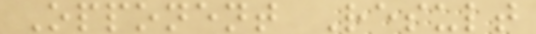Opponent Result
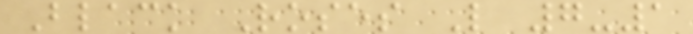Black Roses L 7-1
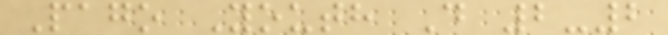Pago Youth D 2-2
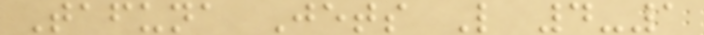Tafuna Jets L 4-1
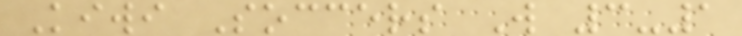Kiwi Soccers W 3-1
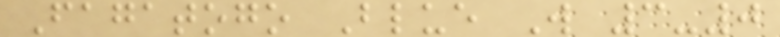Fagatogo Blue W 3-0
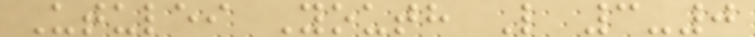Utulei Youth L 3-0
